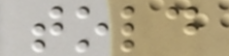told
